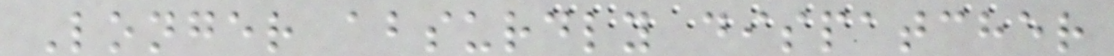Longer absurdly dispatcher
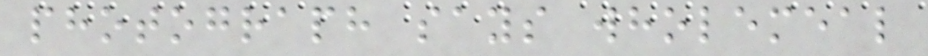photograph says wholemeal
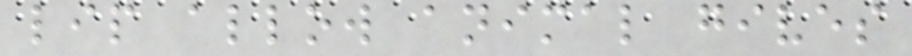lip allow animal gives
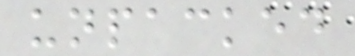unpacked
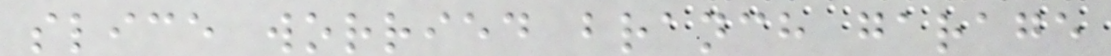slice worried branch garage
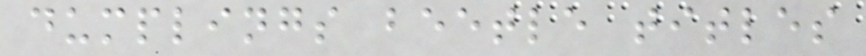dumplings beetle titles
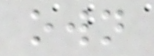own
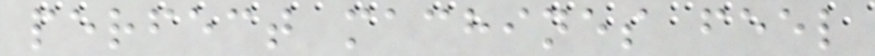perfect machines feel
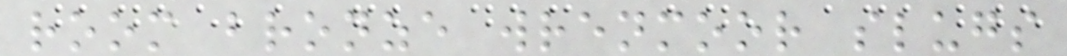room bronze wrenmoor slugs
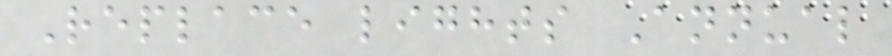Replace lights Annual
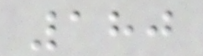180
